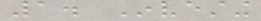1. Investing
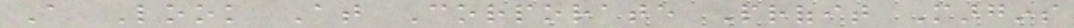A Look At Corporate Profit Margins
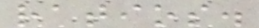ratios.
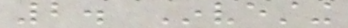2. Investing
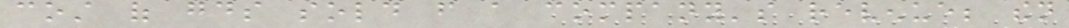cost of goods sold from a company's revenue; then
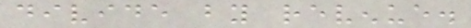divide by revenue.
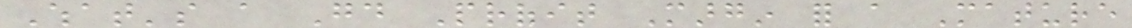What's a Good Profit Margin for a Mature
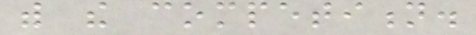with the competition.
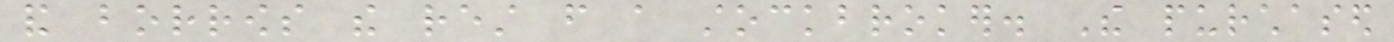and borrows the rest from a stockbroker. The purchased
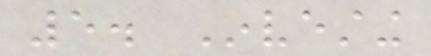5. Investing
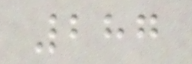287
